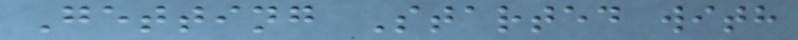Getting Started with
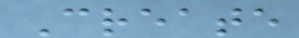Create
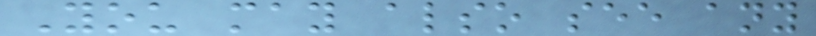You may also see any
